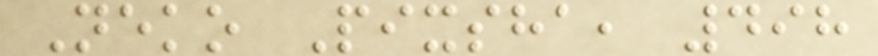Neko Pixsha, 498
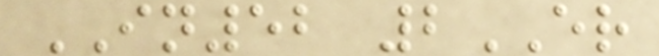IN52 2ER
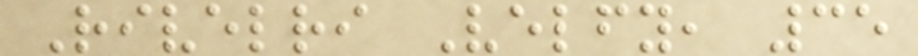Rivelri Velfy, 35
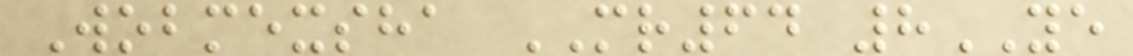Wobmexsha MR64 8YE
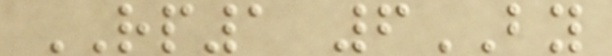RP1 6BY
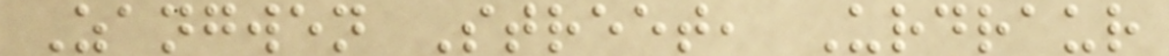Zangwen Street, Urdraur
